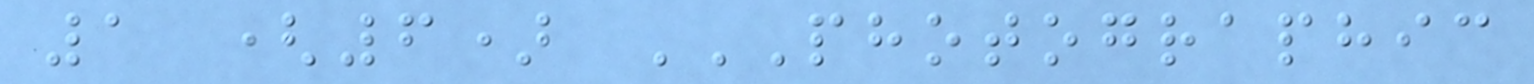1 (6) PHOTOGRAPHIC
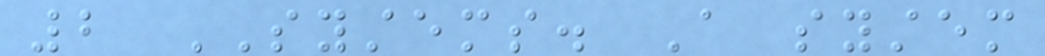2 SYSTEMS. A system
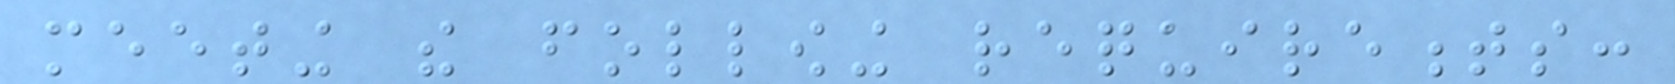meeting the following requirements:
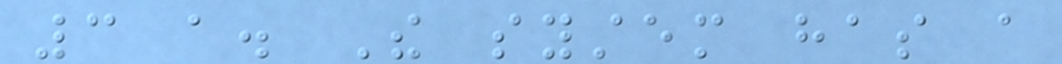3 a. The system has a
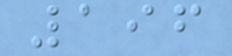196
